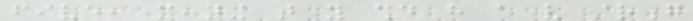five, meaning that you should have a very strong
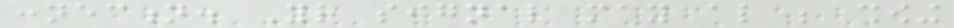connection. Your signal may also be showing
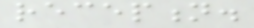reception.
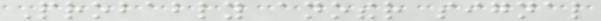Probably another signal
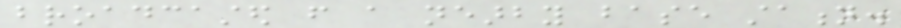broadcasted from a nearby base station.
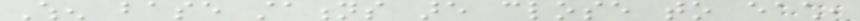When base stations are close to each,
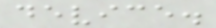device.
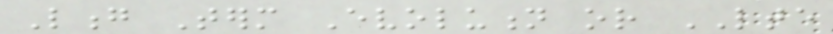Long Term Evolution or LTE
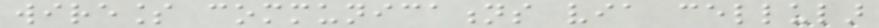wireless communications via cellular
